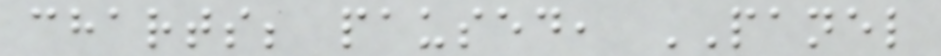charts; paused, PANEL
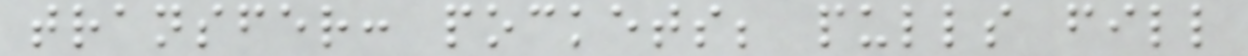transfer: pockets; pulls fill
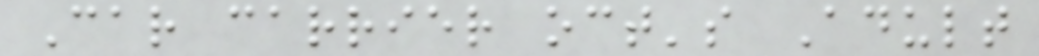Car carrier oct's Adult
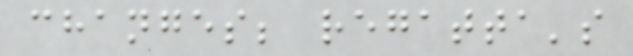changes; regatta's
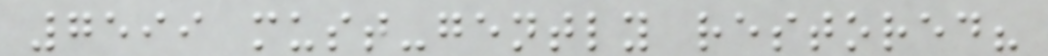7599 must-gently restored?
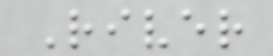River
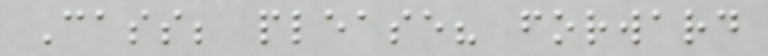Cass; please? forward
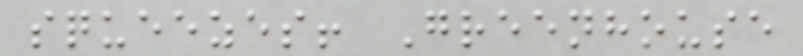squeezes! Greenhouse
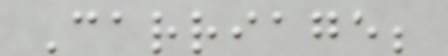Carriage;
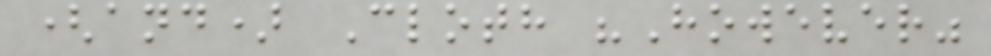(and) Cloth "However"
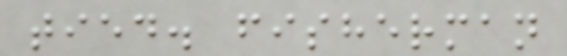tied. fisherman
